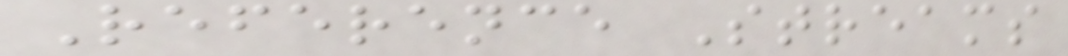Reference Streams
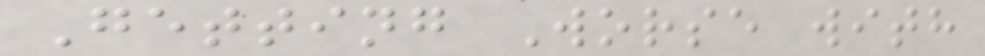Getting Worse with
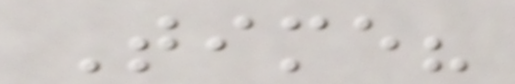Time?
